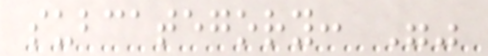subcategory: ""
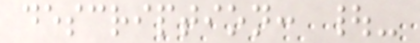description: |-
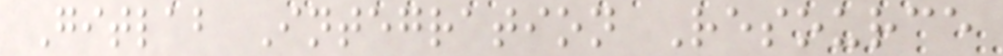Gitlab Integration Resource
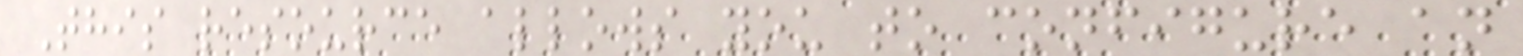This resource allows you to configure an
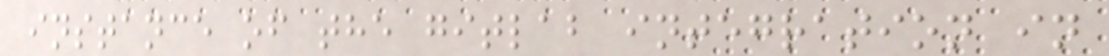instance of the gitlab integration in
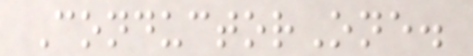ConductorOne.
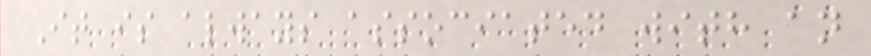It is always associated with an
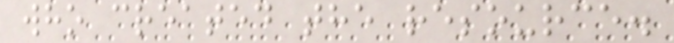who created the resource.
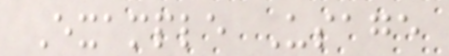Example Usage
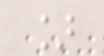]
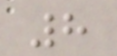8
